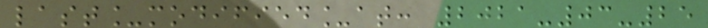last_modified_at: 2021-03-25
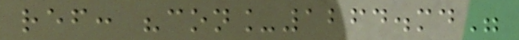ref: "con_1264.md"
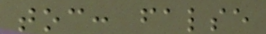toc: false
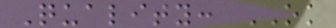Quality: OK
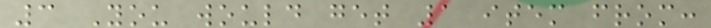3 You would get 1 item from:
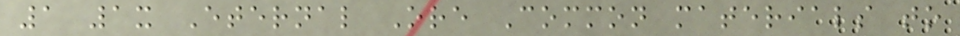1 1x Eternal Ore Common materials to
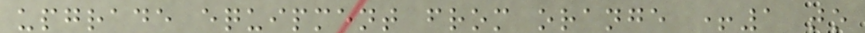upgrade equipment from orange +1 to
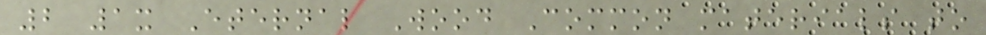2 1x Eternal Wood Common materials to
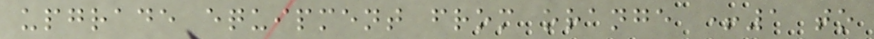upgrade equipment from orange +1 to
